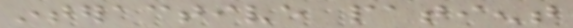interactive patient
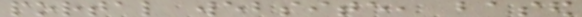portal website, based
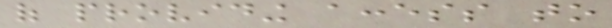of providing access to
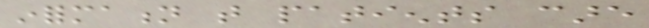information that patients care
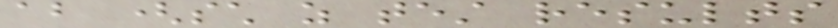about (such as test results
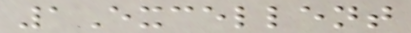1Excellent
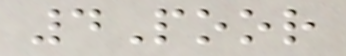4Poor
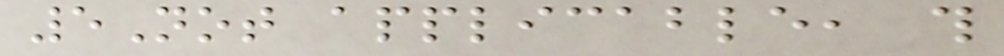5Not applicable, this
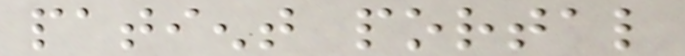patient portal
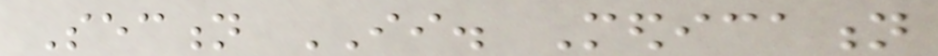Section II. Medication
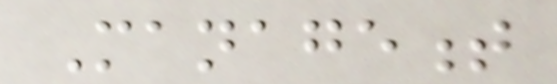Management
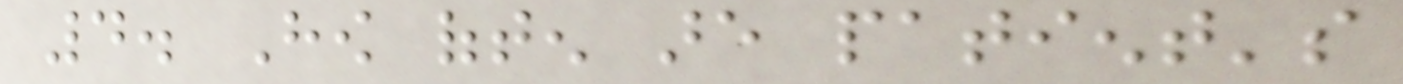4. How often are patient's
